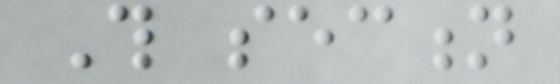This section
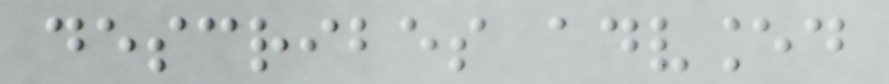describes advanced
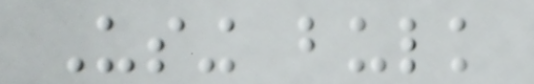Using bulk
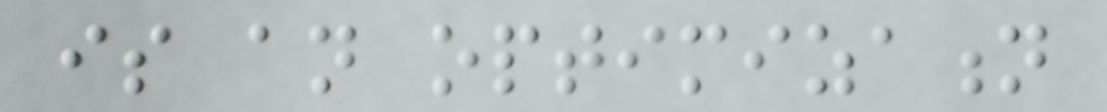is an optimization
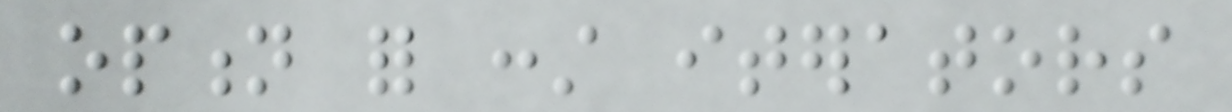option for const iterators
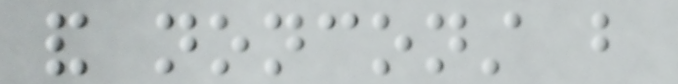and nonconst but
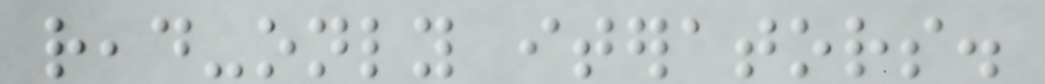read-only iterators.
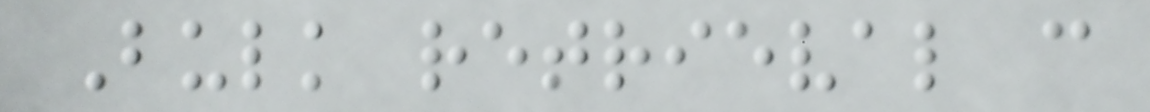Bulk retrieval can
